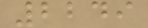2249
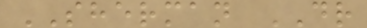SHERMAN DR
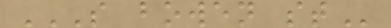S BOWEN ST
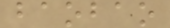baobao
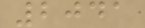2041
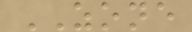ZONE
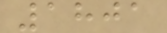1801
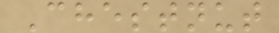Chestnut
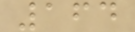164
